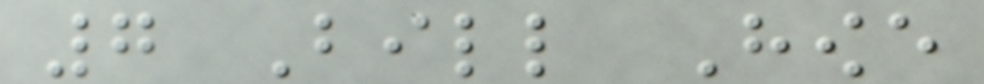7 Bill Howe
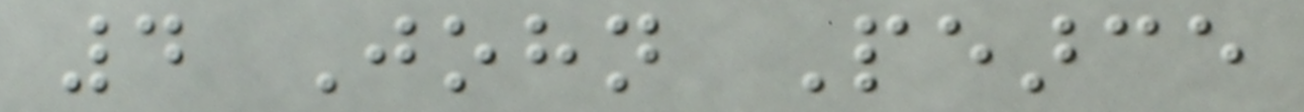4 John Pearce
